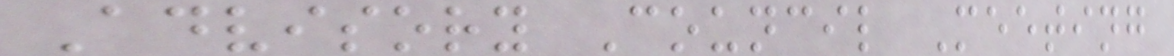Advisory Council Meeting
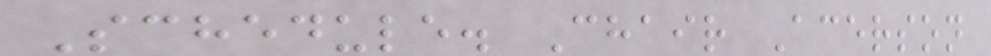Schedule. Chair Acerson
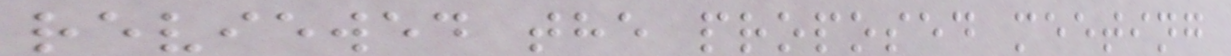reviewed the proposed meeting
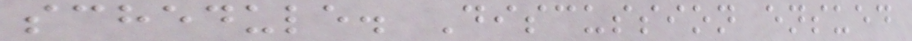schedule. Discussion ensued
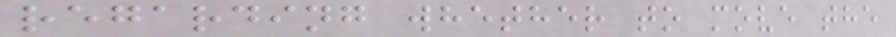regarding whether to move the
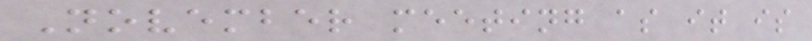November meeting as it is
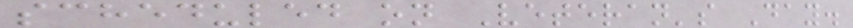scheduled on Veteran's Day.
